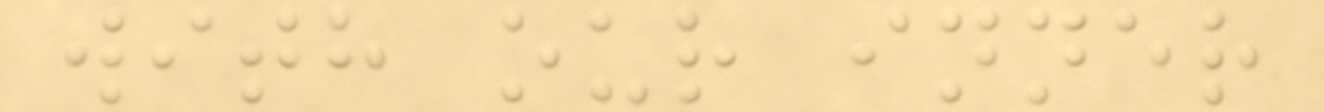with our inner
